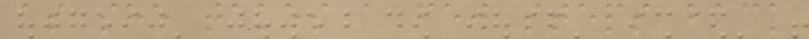as she takes a few steps back
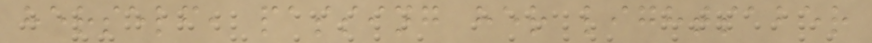herself, passing her lightsaber
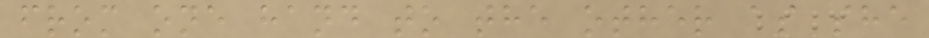from one hand to the other as she
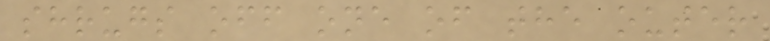shrugs off one of the outer
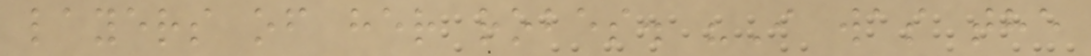layers of her robes. "I was the
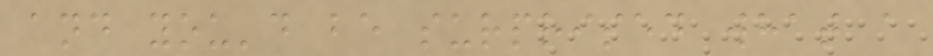and you'd be surprised what a
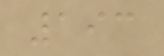193
